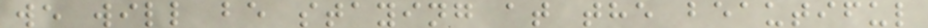we will be staying at the beautiful
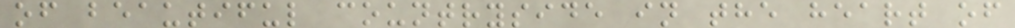of beautiful countryside in the heart of
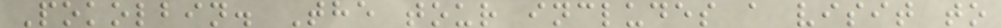Pokolbin. The tour includes a visit to
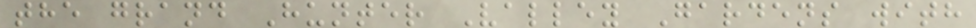the grand Hunter Valley Gardens with
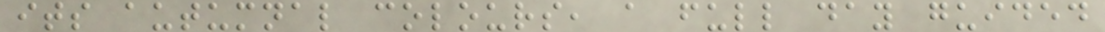its autumnal colours, a full day guided
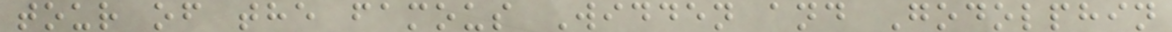tour of the famous Widden and Godolphin
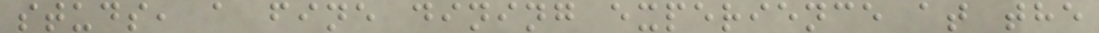studs, a fine dining experience at the
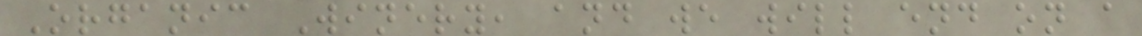Organic Winery, and we will end on a
